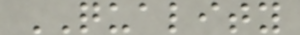QUALITY
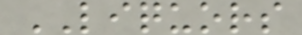LIQUORS
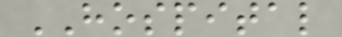HOSPITAL
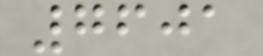7601
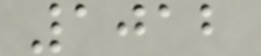1012
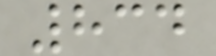834
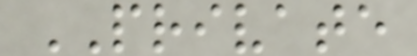PRIVATE
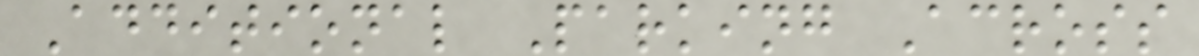Additional Parking Across
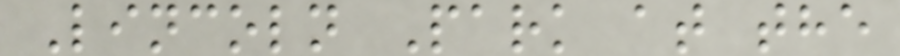Lincoln Park at the
